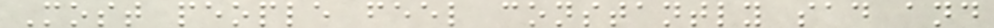Most people feel constantly sad and
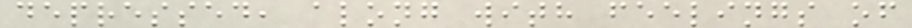depressed, along with feelings of
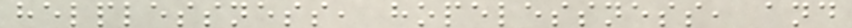helplessness, hopelessness, and
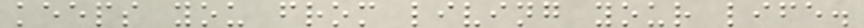keeps you from living your life.
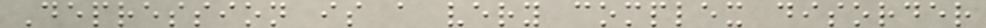Depression is a very complex disorder
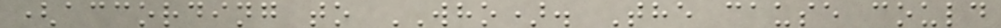(according to WHO). The cause could
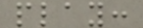play:
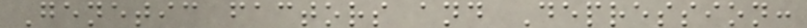Genetic factors and Depression:
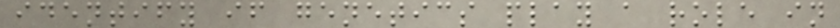identify if genetics play a role in
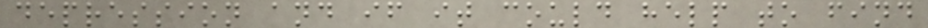depression and if it could help to find
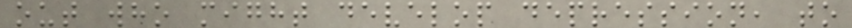out who might develop depression, to
